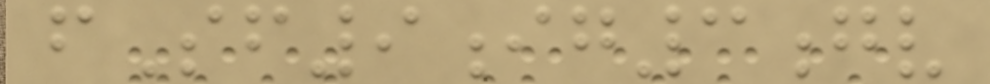fSf9ig3gv
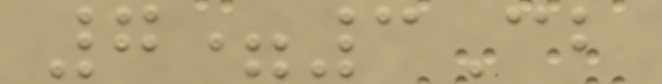7=3Cb
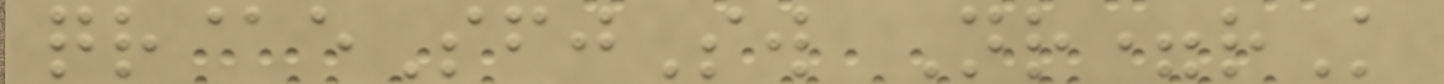qr@eSfjSw Nr=rK
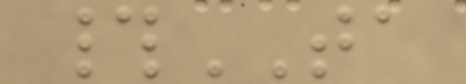#TA
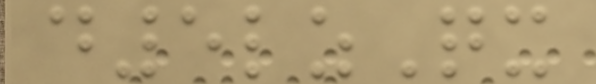d5lzQx
